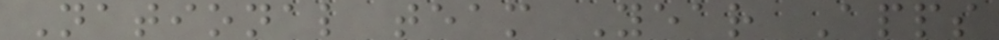National team Year Apps
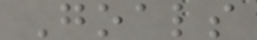Goals
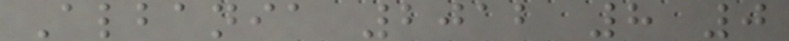Albania 2012 8 0
